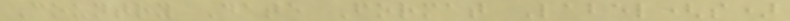Country Date Format Label(s)
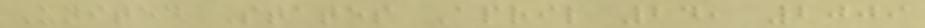United States April 24, 2009
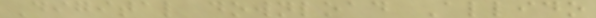Digital download Allido
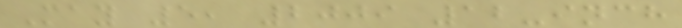May 5, 2009 12-inch
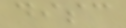disc
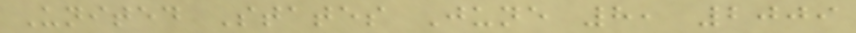United States June 8, 2009
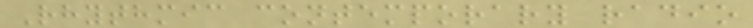Rhythmic contemporary radio
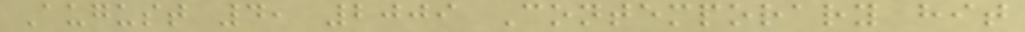August 4, 2009 Contemporary hit
